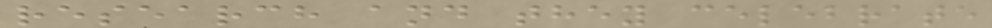research and they celebrate
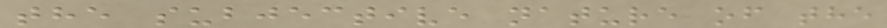the subjective nature of the
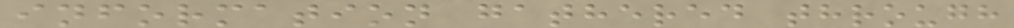information gathered through
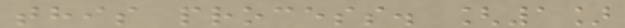this process. [1]
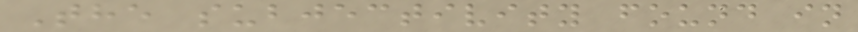The subjectivity found in
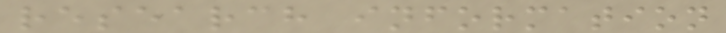research information
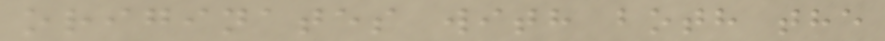originates with both the
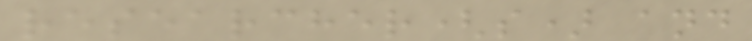researcher(s) and
